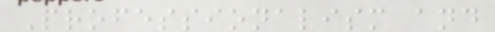Professionalism and
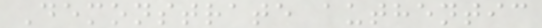Demonstrate authentic
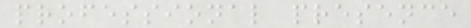professional presence
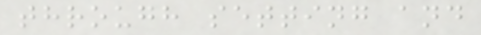through setting and
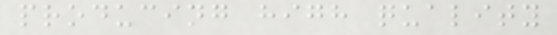producing high quality
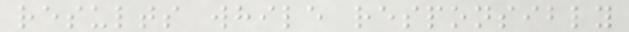results while responsibly
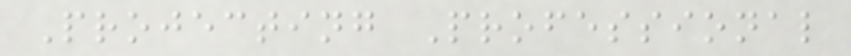Projecting Professional
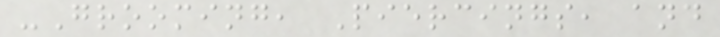-Grooming, Piercings, and
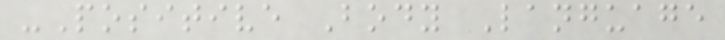-Positive Body Language
